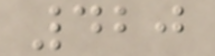420
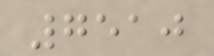7510
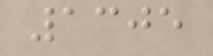1305
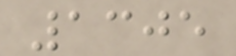1305
